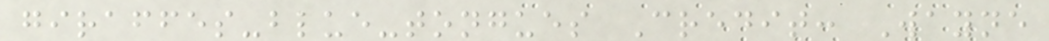giraffes-blue-tongues Credit: Wayne
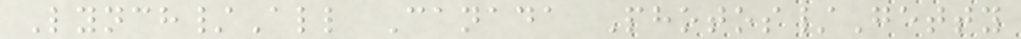Lynch/All Canada Photos/Getty
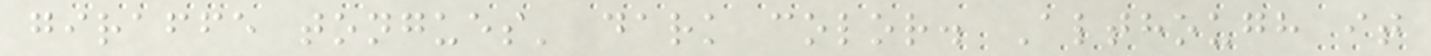giraffe tongues' dark color. Although it
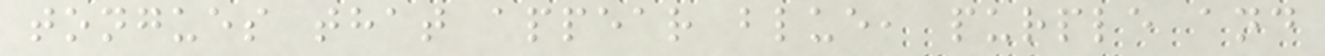tongues that appear blue, purple and
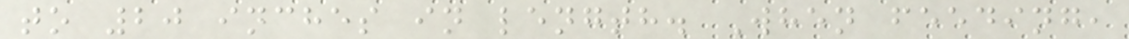to 20 inches in length. When feeding,
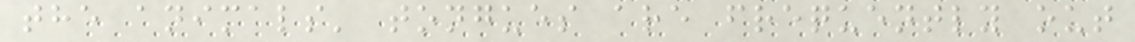the animals' tongues are frequently out
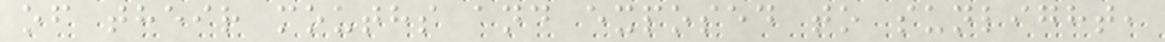of their mouths and exposed to sunlight,
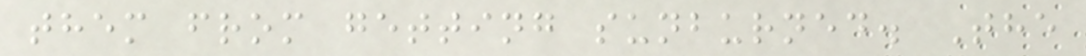them from getting sunburned. The
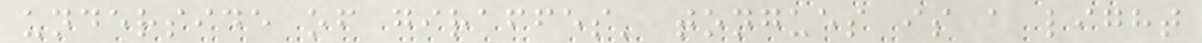underside of giraffes' tongues is a light
